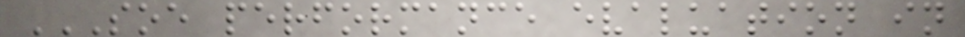SOE PERFORMANCE EVALUATION IN
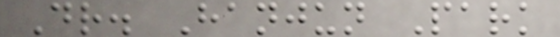Dr. Hanjun Park
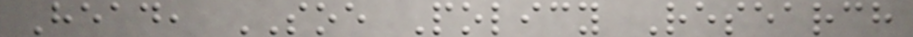Head, SOE Policy Research
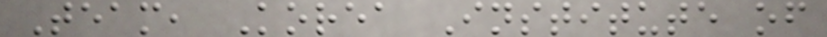Team, Korea Institute of
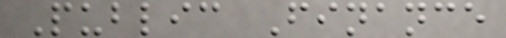Public Finance
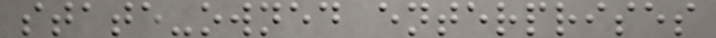state-owned enterprises
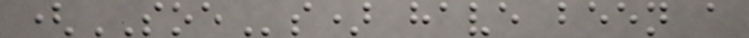(SOEs) have been a
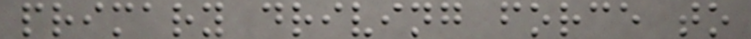primary driving force to
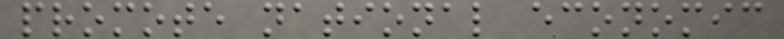promote national economic
